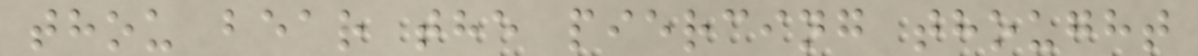thou bear the piercing thought
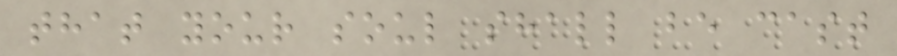that your soul shall be cast
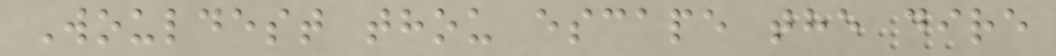Wouldest thou escape the dire
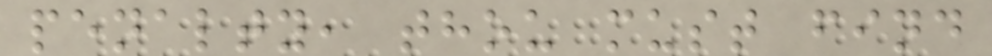penalty, thou must find
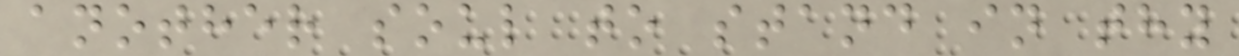another soul to stand in thy
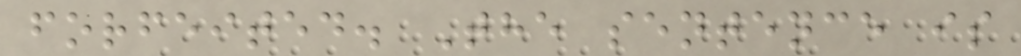forfeited. The sentence is
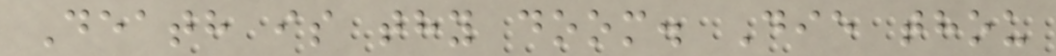Death is thy doom. Die thou
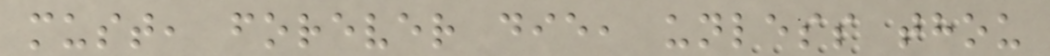must, forever die, unless thou
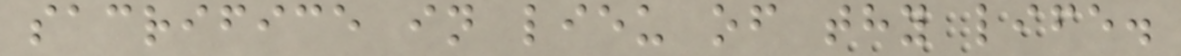sacrifice in lieu of thy life.
